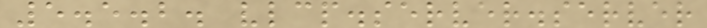5.5.2. vlcp.server.server
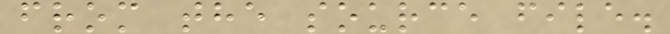from the source file.
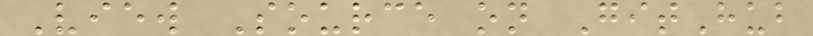View Source on GitHub
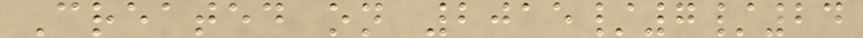Created on 2015/7/24
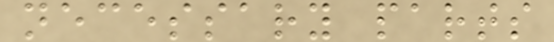necessary parts
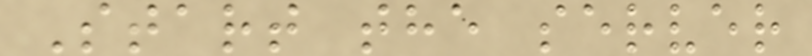Start the server
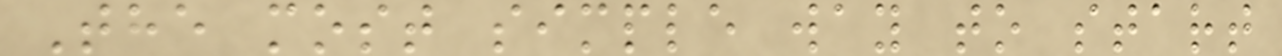The most simple way to start
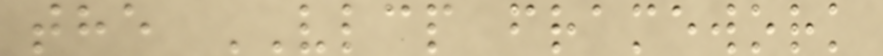the VLCP framework
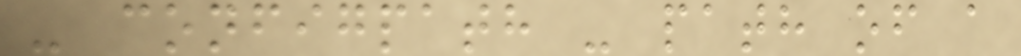- configpath - path of a
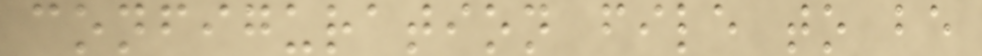configuration file to be
